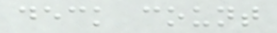deck count
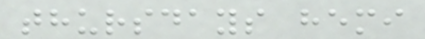thursdays hemi
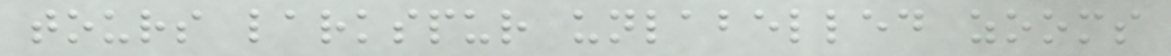tours larkspur unlabelled zooms
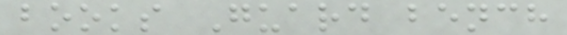books Guard bench
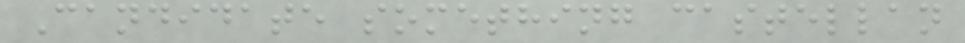Candidate something castellan
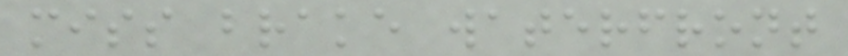miss brake waterfront
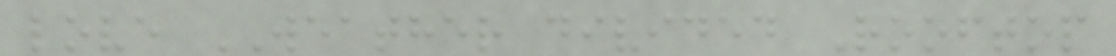love WEATHER divided Rooftop
